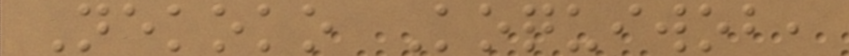Nekoko Koquiwob,
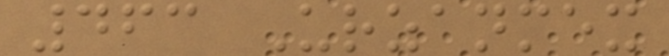463 Urzanmex
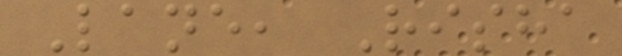Lane, Risha
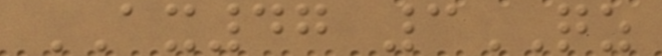AX47 3QZ
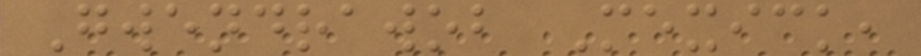Gwendrawob Mexick,
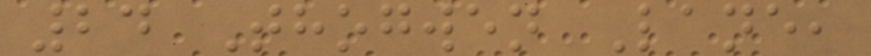24 Thogwen Lane,
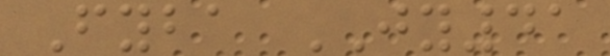Fyba JY41
